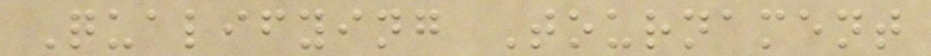Qualifying Tournament
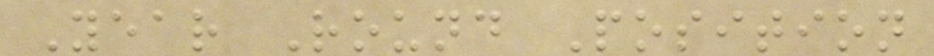Year Round Position
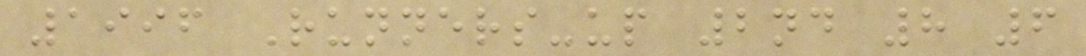1996 Runners-up 2nd 8 6
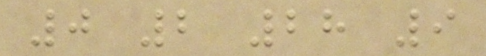0 2 28 9
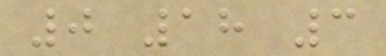0 18 3
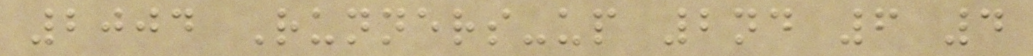2004 Runners-up 2nd 6 4
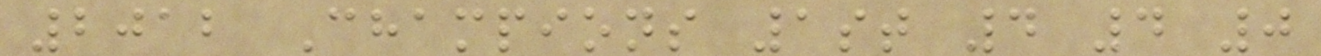2012 Champions 1st 4 4 0
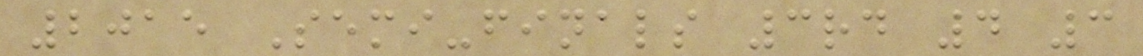2015 Semi-finals 3rd 4 3
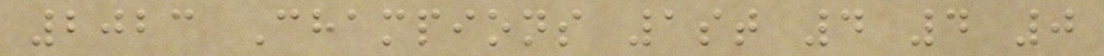2023 Champions 1st 4 4 0
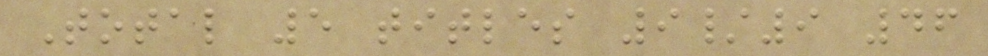Total 5 titles 9/9 46
